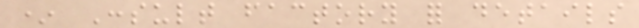* Consult factory for details
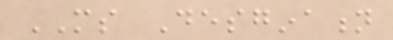MS Desgination
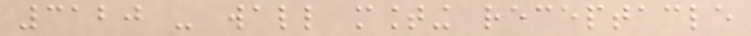3120 - wall mounting receptacle
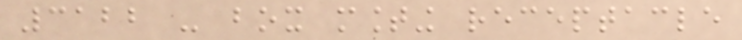3122 - box mounting receptacle
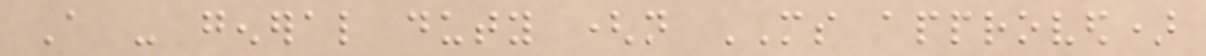A - general duty (not MS approved)
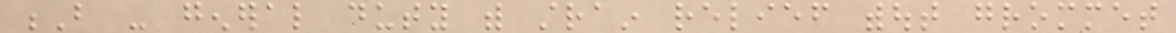B - general duty with strain relief without grommet
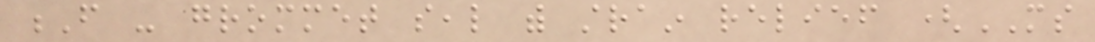F - grommet seal with strain relief (MS
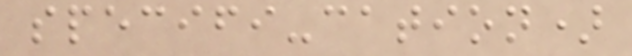specifi-cation)
